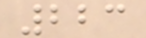223
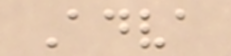Adva
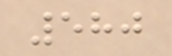580
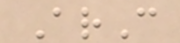ArC
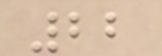22
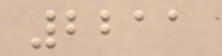2211
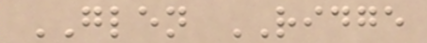GLEN RIDGE
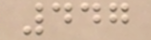447
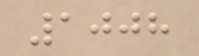1008
